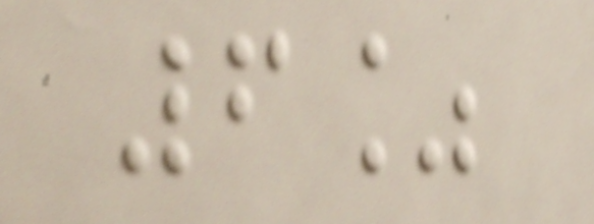6%
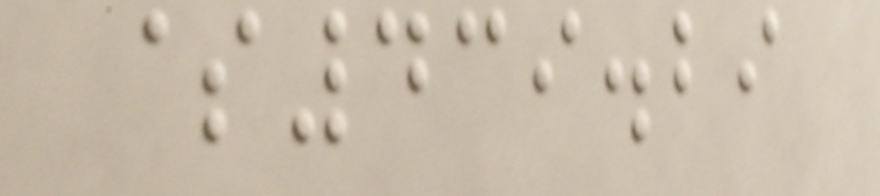$439.29
